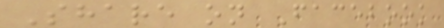Share on Facebook
